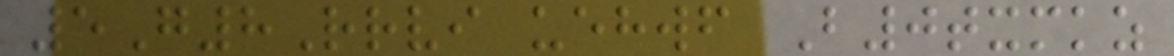5G8Rrvi uehwf B0txmkz
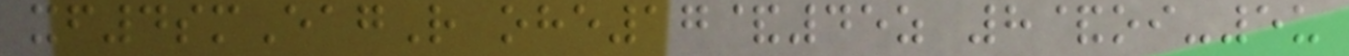xf4smEagR ohe17&45z 8&oi-5u
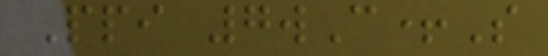Ppi 7wC+S
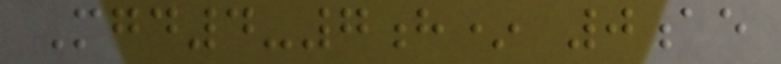Mgd4-7h* 0ae
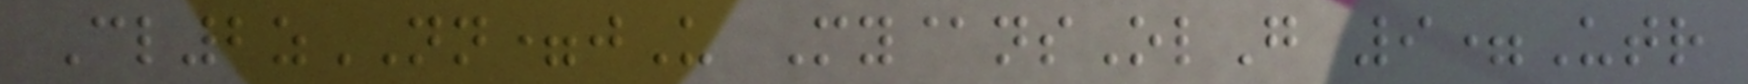Cl2zNN=jU My@nsOlG 9=Utr
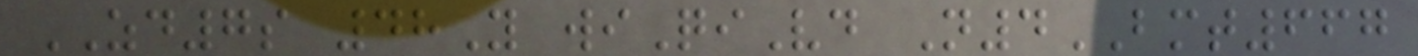ZD7s 48Y wiQiVd N4BMT667
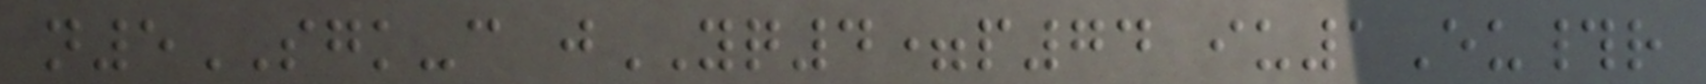n5SGK-c jYQ4=p74 iu1Eu#r
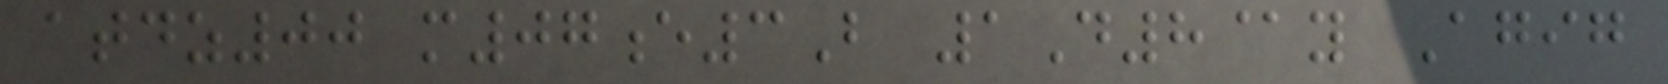atdz00 m07e3B 1D8@y Agig
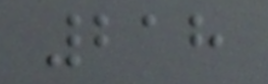218
